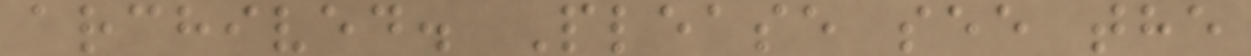archived. Please see the
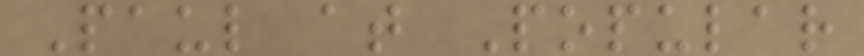Paul at Popular
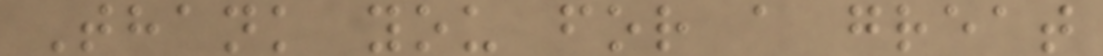Thank you for a great
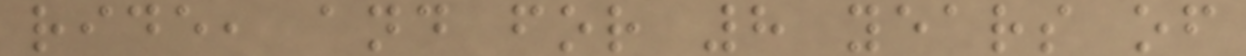ride, and for 8 years of
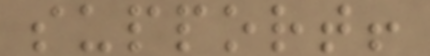support!
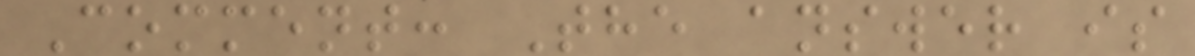Comment: The answer is
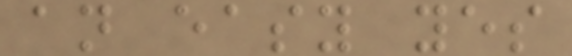an easy yes
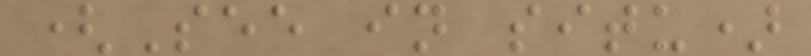(See in situ)
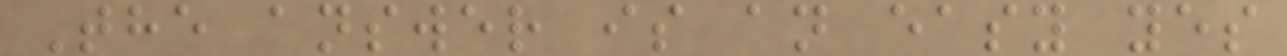The answer is an easy yes
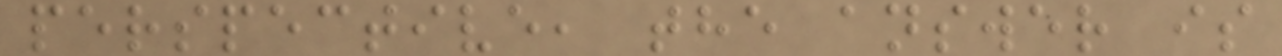perspective, the answer is
